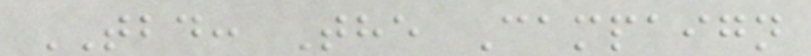TBD: The Campaign
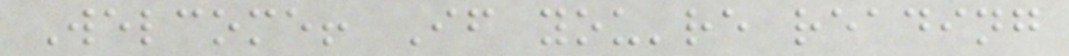Welcome! If you're reading
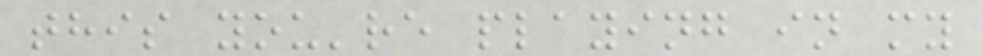this you're playing in my
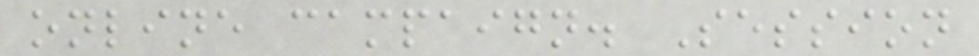online campaign. Session
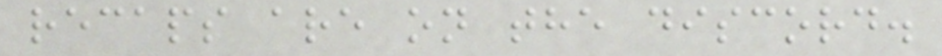recaps are on the discord.
